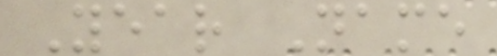Year Name
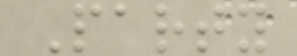Party
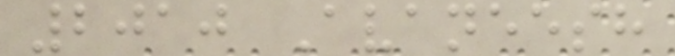2010 Avaneesh
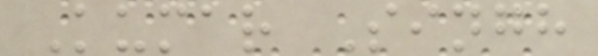Kumar Singh
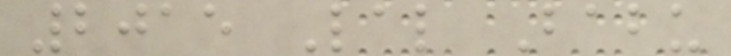2015 Lal Babu
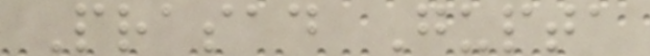Prasad Gupta
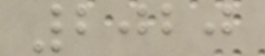2020
